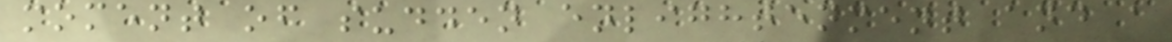moment of sudden enlightenment and a
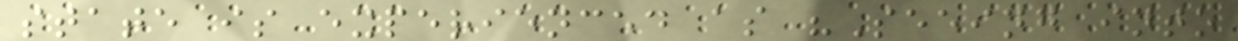state is experienced as "Seeing into
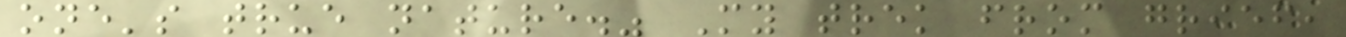one's true nature." My trek from grief,
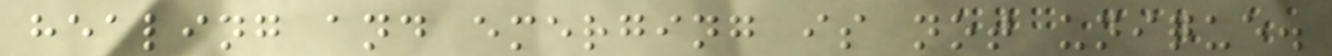healing and emerging is not unique.
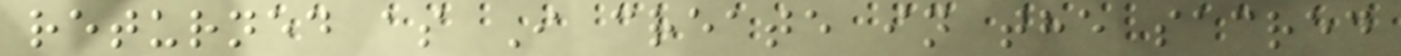returned as I create in the sacred
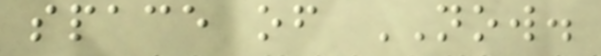space of NOW.
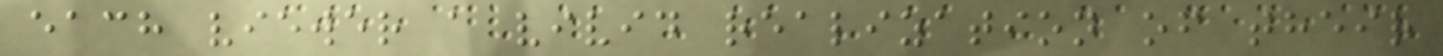each viewer a vivid realization of their
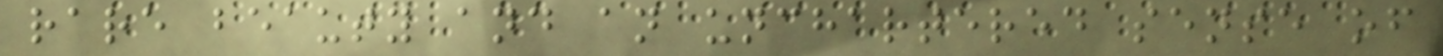rare beauty and an unchartered sense of
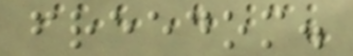freedom.
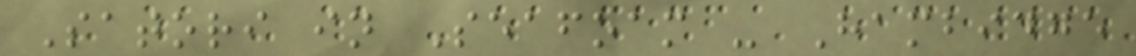Satori in Seafoam - Hambidge
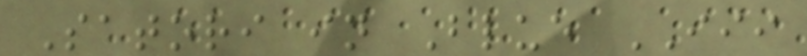Satori in Blue III
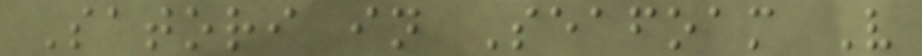Satori in Seafoam V
